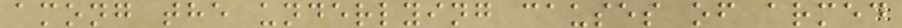among the underlying causes of armed
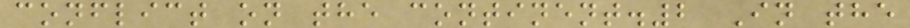conflict on the continent.2 In the
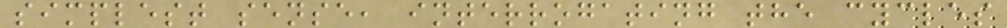simplest sense, interrogating the cycles
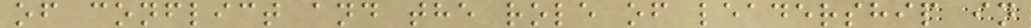of conflict and the role of leadership in
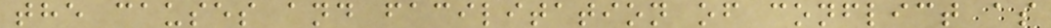the causes and facilitation of conflict as
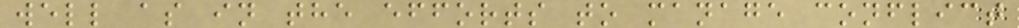well as in the efforts to manage conflict
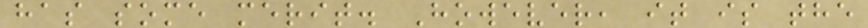has some merit. However, it is the
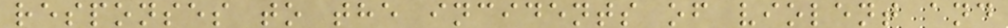responses to the incidents of violent and
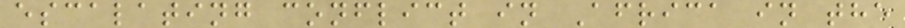escalating conflict in Africa in the
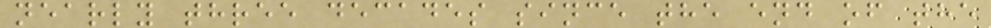nearly three decades since the end of the
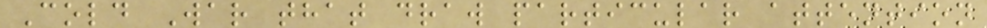Cold War that draw particular attention
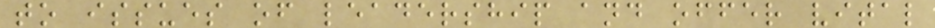to issues of leadership and offer vital
